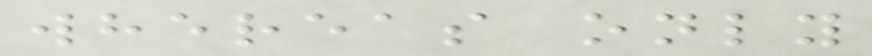whereas only
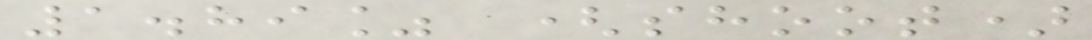1.89% (shoot)
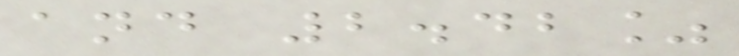and 2.42%
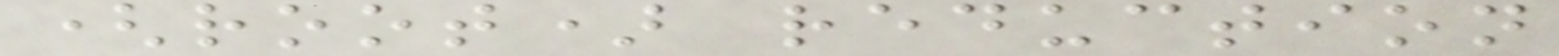(root) reduction
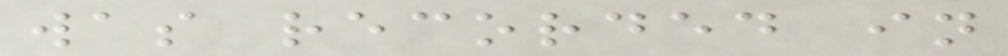was recorded in
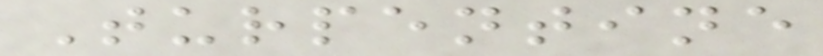Turpentine
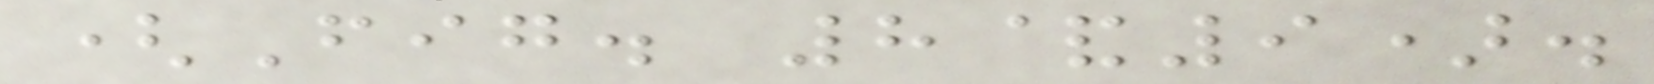(Fig. 8&9).
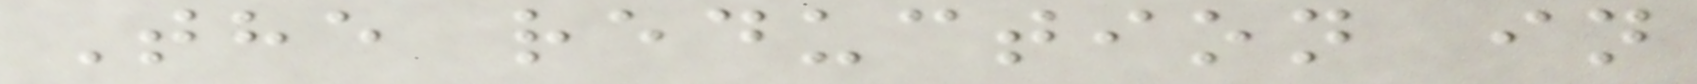The reduction in
